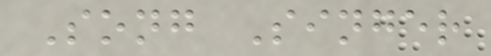Song Singer
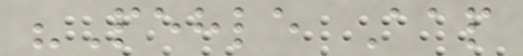"Pehle Aap
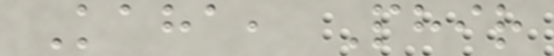Kaha, Phir
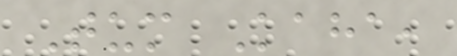Tum Kaha,
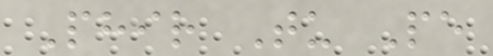Phir Tu Pe
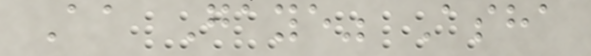Aa Gaye" Asha
